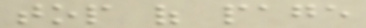top of page
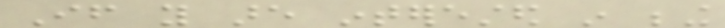If you are interested in being
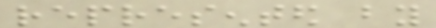represented by
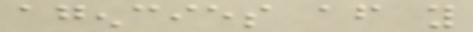agencies after you
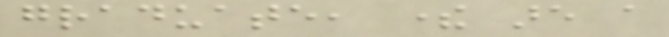graduate, there are a
